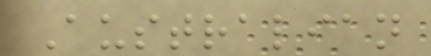Australian
